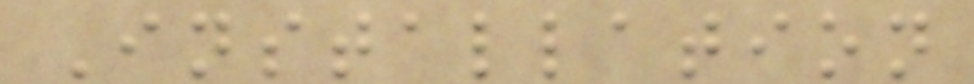Installation
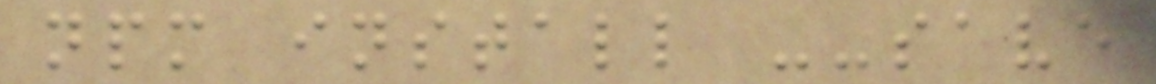npm install --save
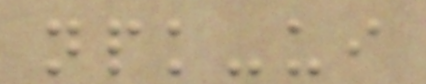npk-ui
